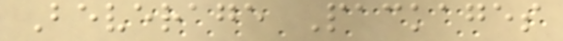Beverage Packages
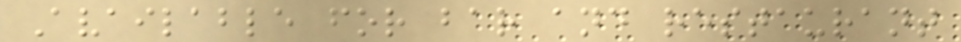Available for bar and restaurant
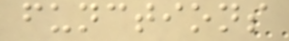functions
